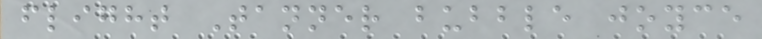flight Tanner bubble joyce
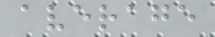average
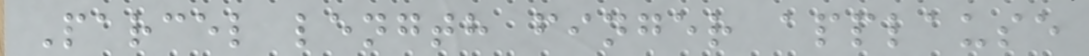Parcel length finger applause
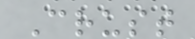Crust
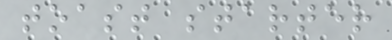toast starter
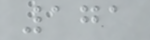171
